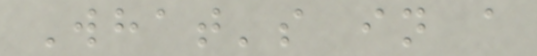What's in a
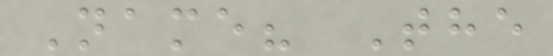Name? The
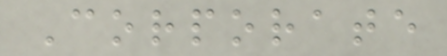Corporate
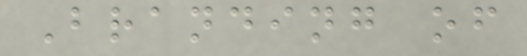Branding of
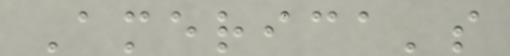America's
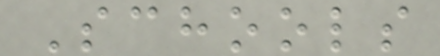Schools
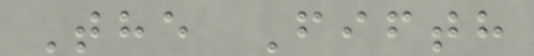The Fifth
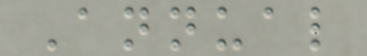Annual
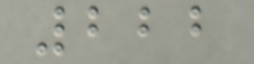222
